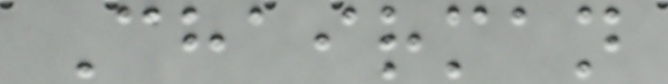Chairman
